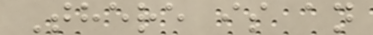There is an
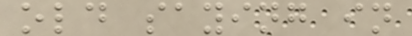old saying in
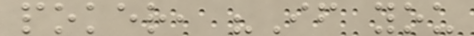poker, "If you
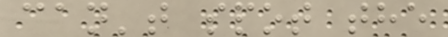can't spot the
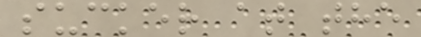sucker at the
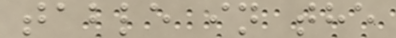table in the
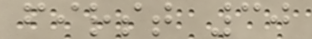first 30
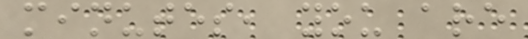minutes, you are
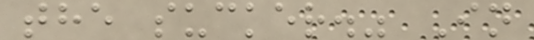the sucker." In
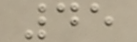45
